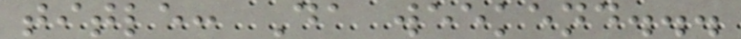title: Da weekend...
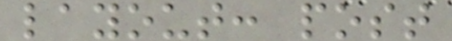layout: post
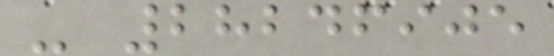- 28246905
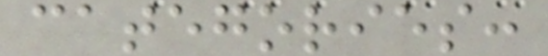categories:
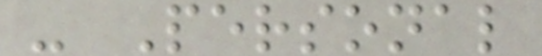- Personal
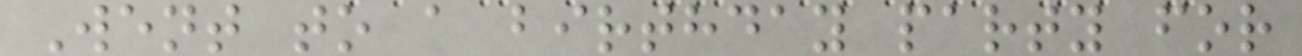Went to a birthday party for
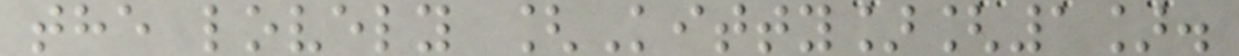the lovely [Kitty][1].
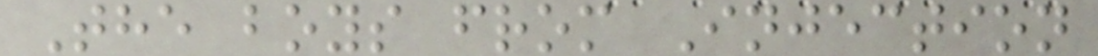The boys from Injection
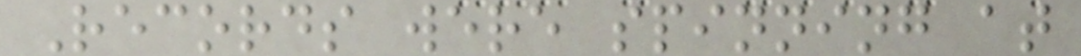Records were spinning at
